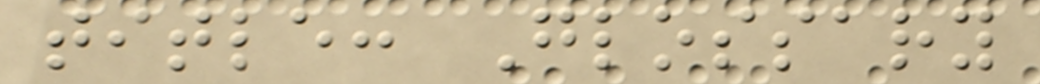title: Glossary
